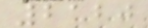2120
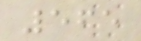565
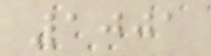1001
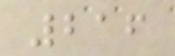216
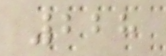228
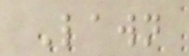Lawn
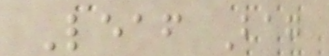Leaf Bag
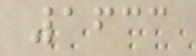1633
